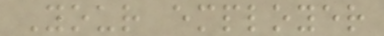Your employer
